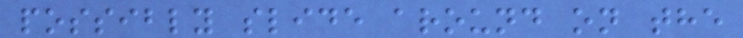possibly slide around on the
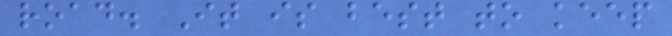road. It is best to keep
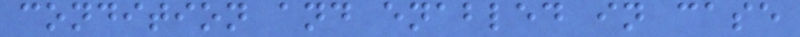condition and enabled in case
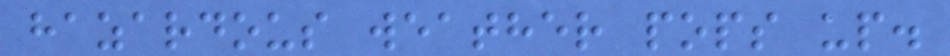hazardous weather pops up.
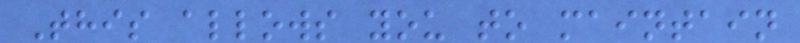This allows you to maintain
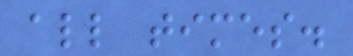all times.
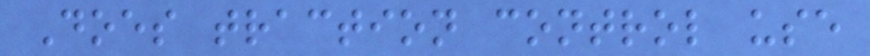Does traction control use
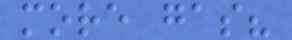more gas?
